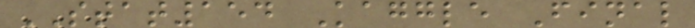STAT154 Kaggle Final
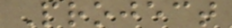Project
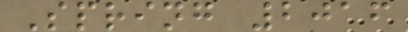Spring 2016
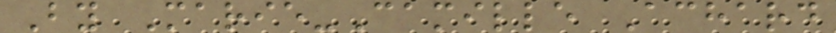By Marie-Camille Achard
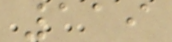119
